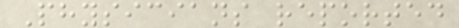Physicians reported
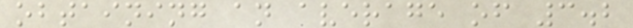obtaining an average of 3.2
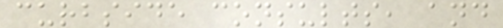curbside consults, and
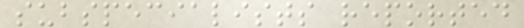subspecialists reported
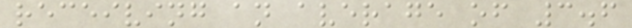receiving an average of 3.6
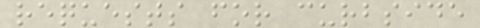requests for curbside
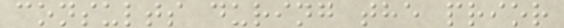consults during the prior
